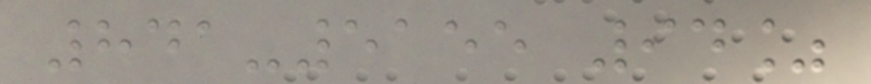841-5155 94%
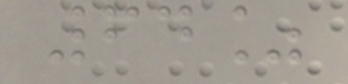64%
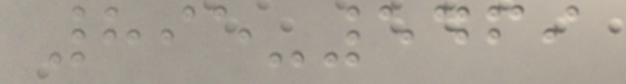895-5469
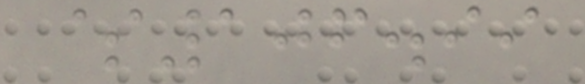$106.99
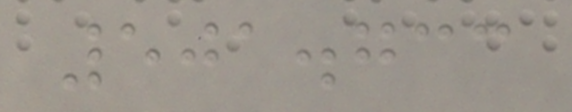501.733
